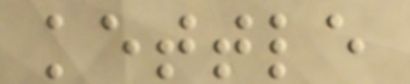kettle
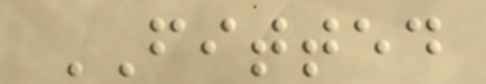FITTED
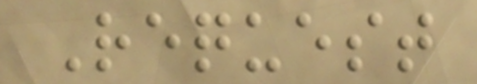Request
